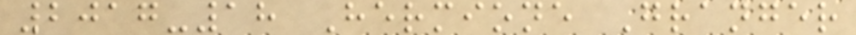2017-18 Hermione Granger
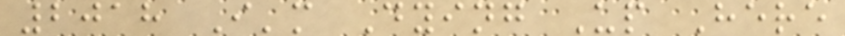2018 I'm Dying Up Here
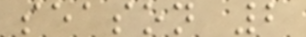season 2
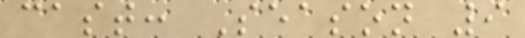cast: Season 9
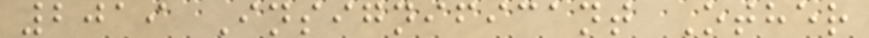2019 Insignificant Other
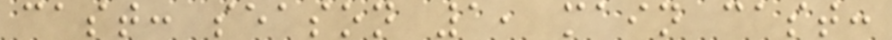cast: season 1, main cast:
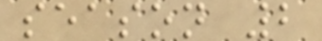season 2
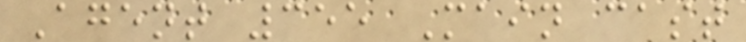Agent 355 Main cast
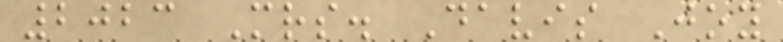2023 Mrs. Davis Joy
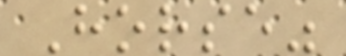Horse"
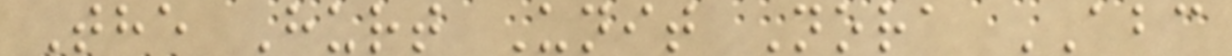The Hurt Unit Nora ABC
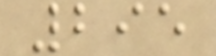295
